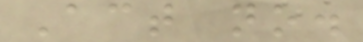Act no.
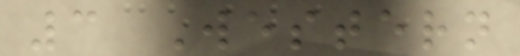3 Western
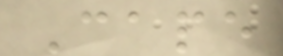Cape
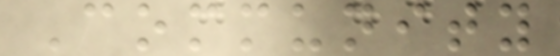Community
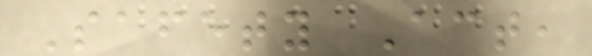Safety Act,
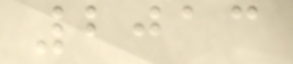2013
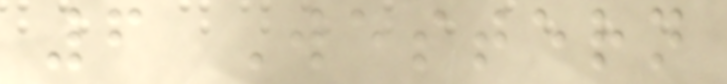6 Western
